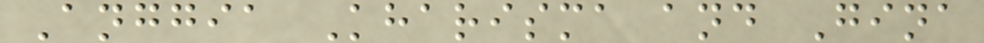Anggia Kharisma and Gina
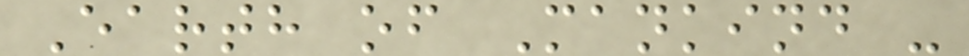Earth of Mankind -
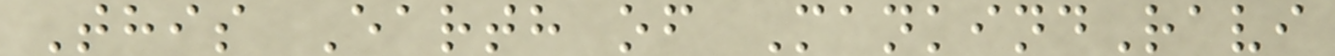This Earth of MankindRavi
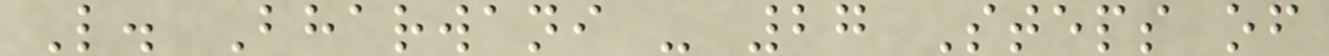L. Bharwani - 27 Steps of
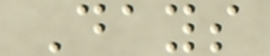Days
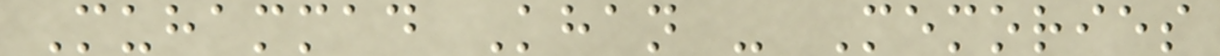Muhammad Khan - Memories
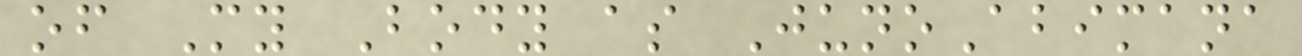of My Body as JunoAbimana
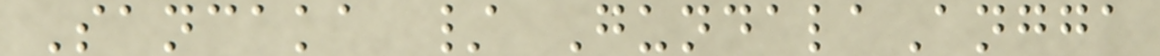Sancaka / GundalaAngga
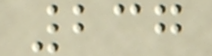237
